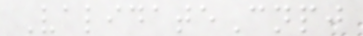ValidateCnpj
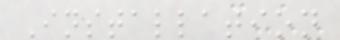Installation
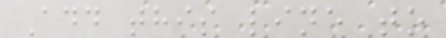Add this line to
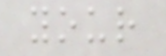your
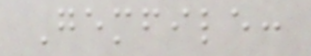Gemfile:
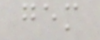gem
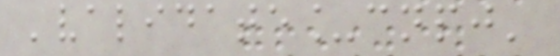'validate_cnpj'
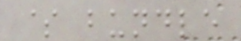$ bundle
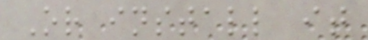Or install it
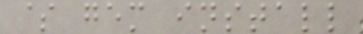$ gem install
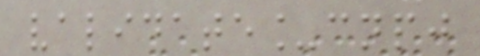validate_cnpj
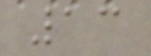13
